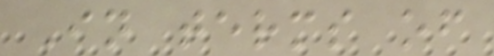In terms of
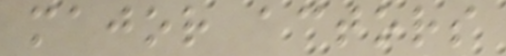major actors
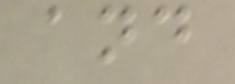and
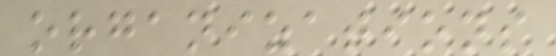organizations
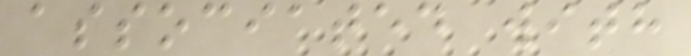associated with
